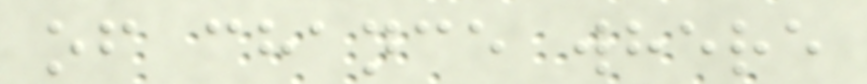of chance where
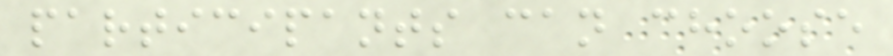participants can choose
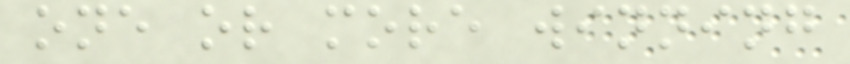one or more winning
